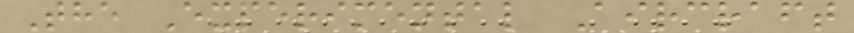The Experimental Aircraft
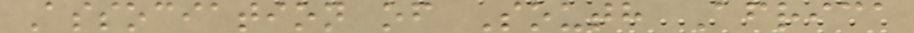Association of South Africa
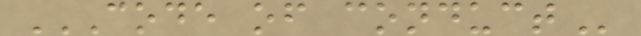CODE OF CONDUCT
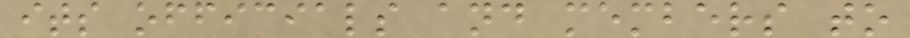its officials and members to
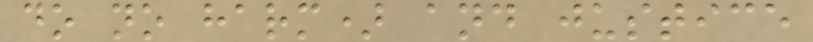do no harm) and justice
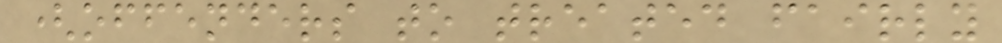(offenders to treated fairly
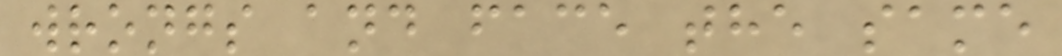wrongs and face the same
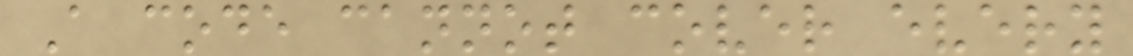A code cannot cover every
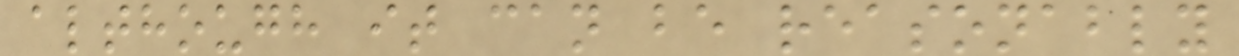although it can be reasonably
